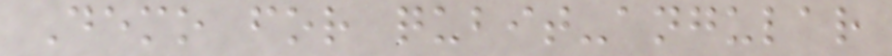Demo for qubit-angular
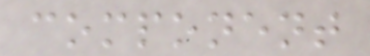component
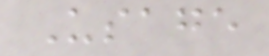Usage
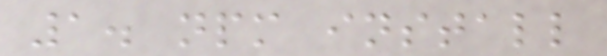1. npm install
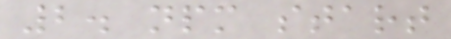2. npm start
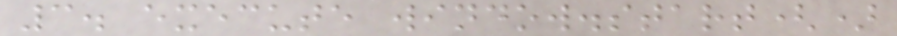3. execute window.start()
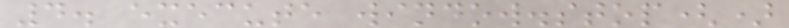4. execute window.stop()
